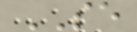SE
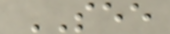SEE
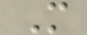M
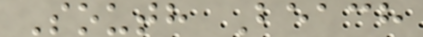South Beach
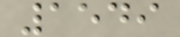1549
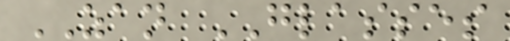ZAN GLASSES
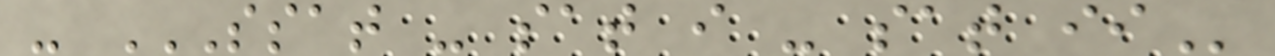- SSAT - SAT I - SAT II
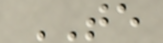TE
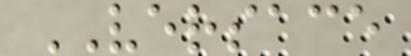VERSACE
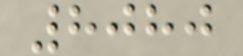8080
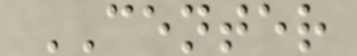CENTER
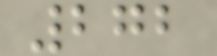272
